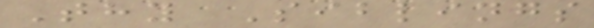Thy Siblings
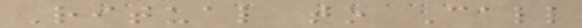Ritual to Call
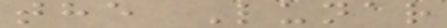the Lunar
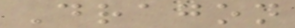Dragon
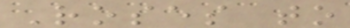Roses to
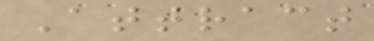Attract
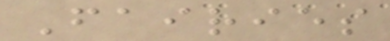Fairies
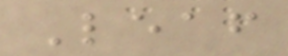Leaf
